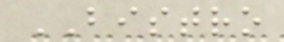BISTRO
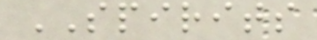SPIRITS
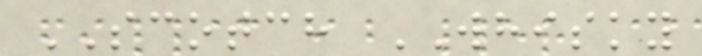SCOTCH WHISKY
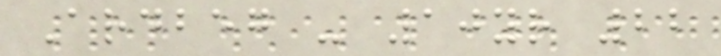Ardbeg - 10yr 22
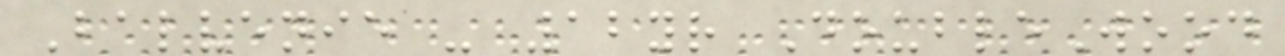Balvenie - 12yr DoubleWood
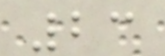23
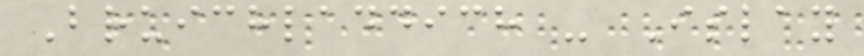Bruichladdich - Islay
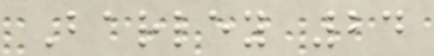Barley 24
